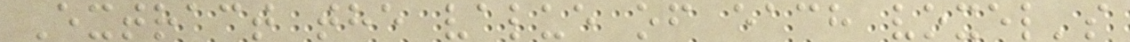Extract the value of each voxel's
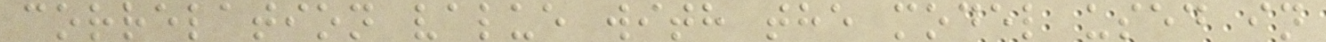correlation value with the model used in
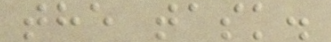the task.
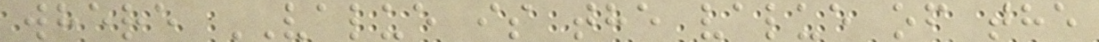where VALUE is the value of the
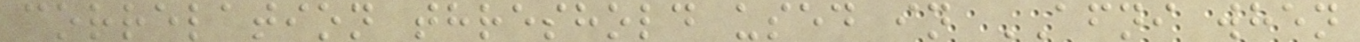correlation threshold used in AFNI when
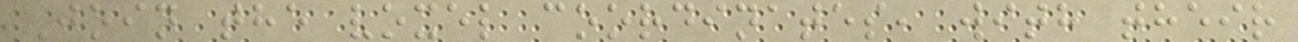Join the voxel coordinates, with their
